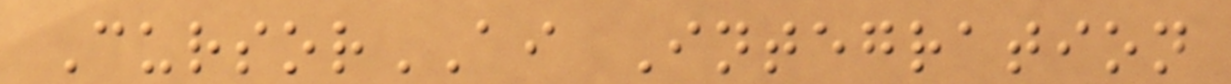CursorAI Integration
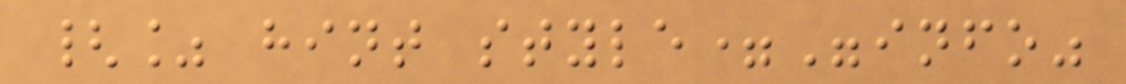{% hint style="info"
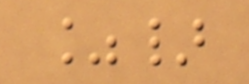%}
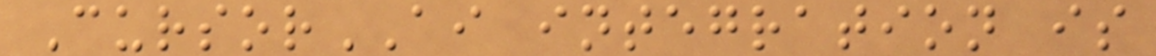CursorAI integration is
